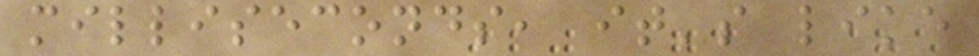milliseconds, it's like
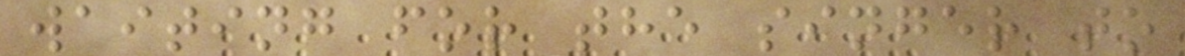waiting for the singer to
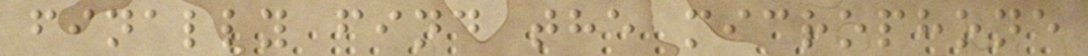finally find the microphone
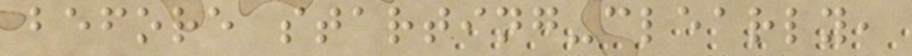before starting-clearly,
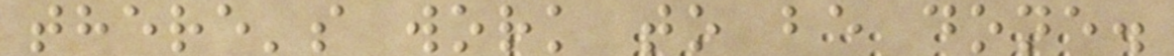there's work to be done.
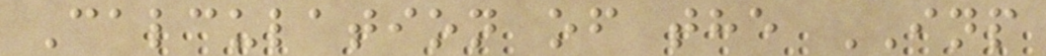Calculation of the INP
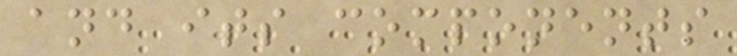and its components
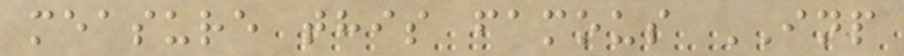measure this famous INP
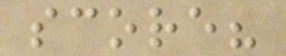score?
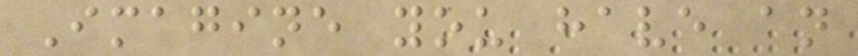Imagine you have an
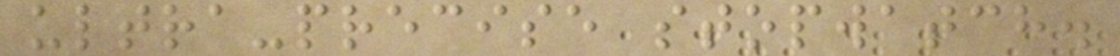ultra-precise stopwatch.
